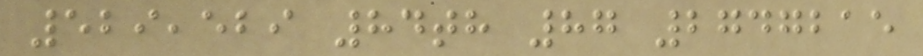529,529 84th 87 2747215
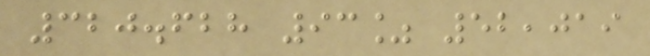320.628 93% 52,019
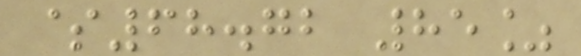$68.72 85%
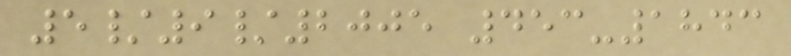5/9/2005 453-1843
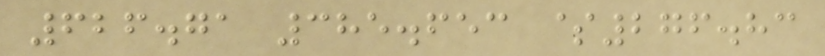626.71 385.653 $276.83
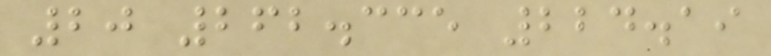20 262.335 224.19
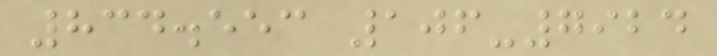834.553 106-7924
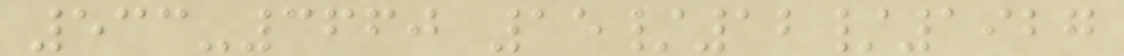533-3660 15/12/1927
